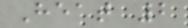Heat 2
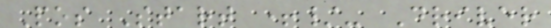Pos Start +/- Driver
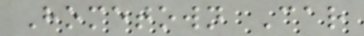Hometown Car
